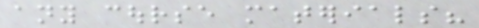any course materials?
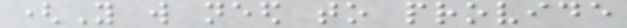(You will need to provide
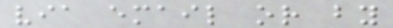via email or by
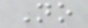No
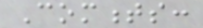Comments:
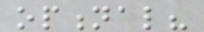optional?
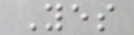Yes
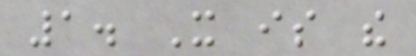1. It is the
